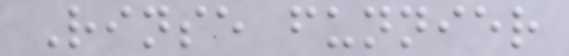Rinse funnier
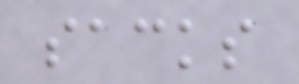sacks
